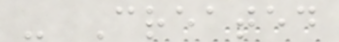- Created
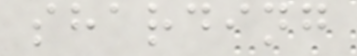sharding
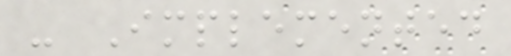- Implemented
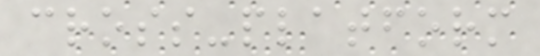cross-platform
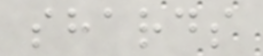shards
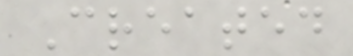Created
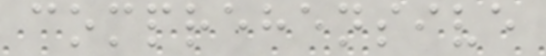comprehensive
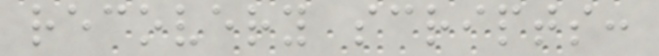recovery scripts:
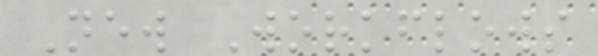New Workflows
